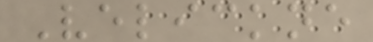Velickne
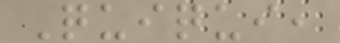Quiqui,
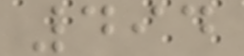494
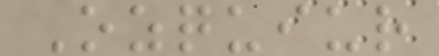Ozquiur
